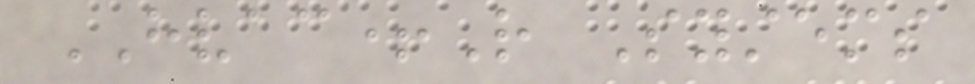HVAC+R Systems
